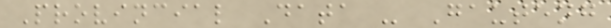Provincial Data - Gauteng
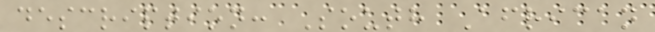description: South African
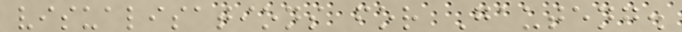visualisations for Gauteng.
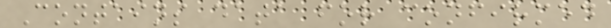Contains data for confirmed
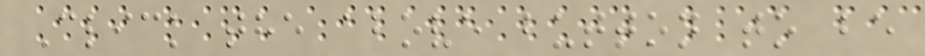Click the above button to be
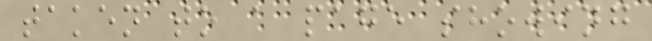taken to a page showing
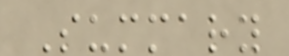Summary
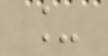_
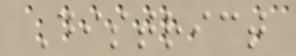District
